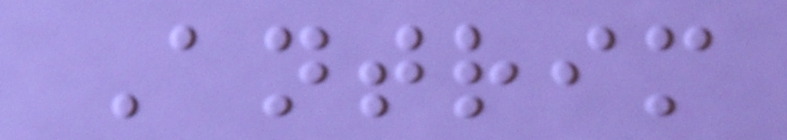Antrim
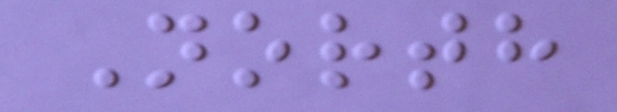North
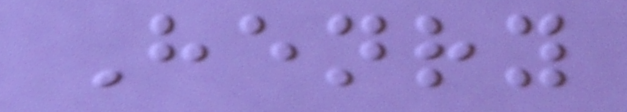Henry
